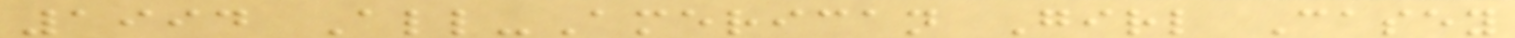1994 All-American Girl Casey
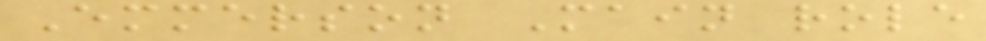Emmerson Main role
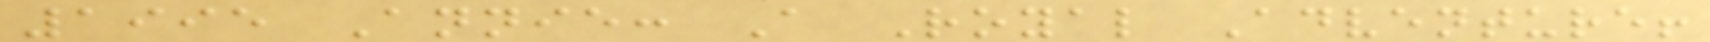1995 Annie: A Royal Adventure!
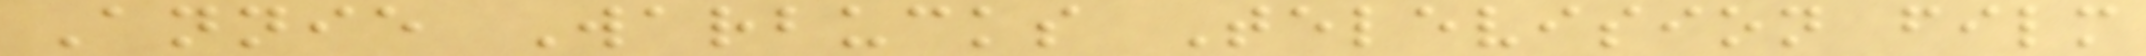Annie Warbucks Television film
